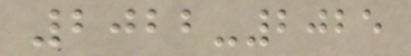2022-2025
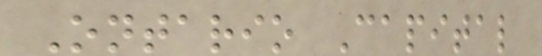Ontario Capital
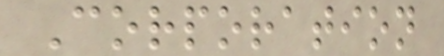Corporation
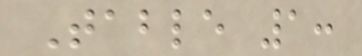Table 1:
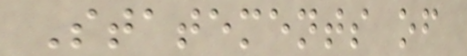Statements of
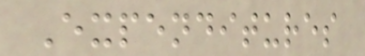Expenditures
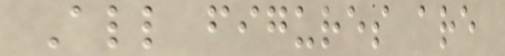All figures are
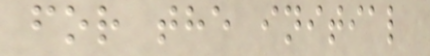for the initial
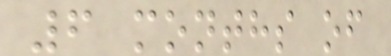6 months of
